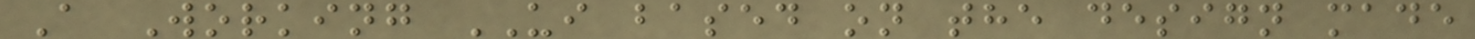A Working UI based on the design made
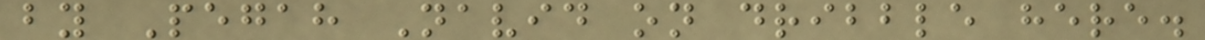by Pegah Navid on dribble here.
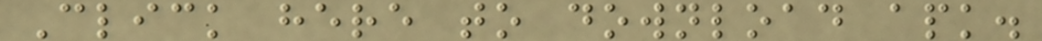Click here to download apk.
